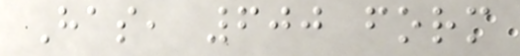Has, 600 form
